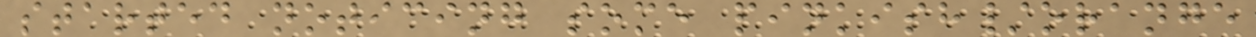started noticing some pinkish/orange
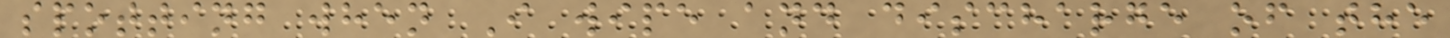spotting when I wipe and discharge of the
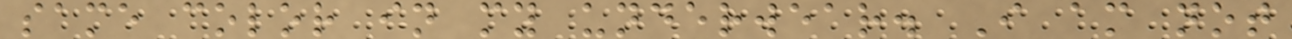same color in my underwear. I am not
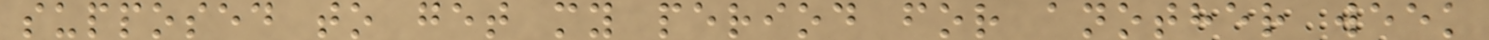supposed to get my period for another week
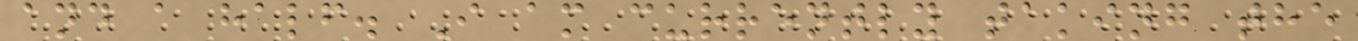and a half. I am currently taking the
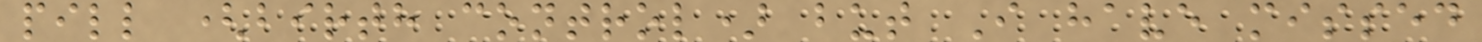pill (birth control) but I have missed
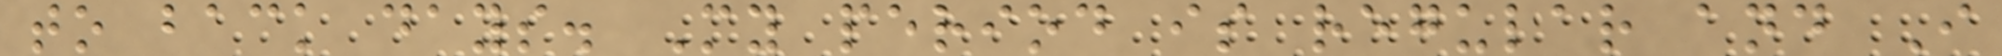to back days. My period is regular and I
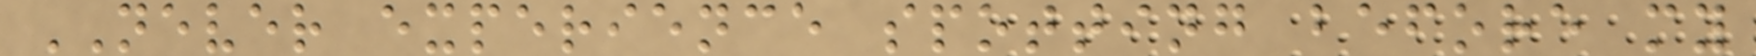NEVER experience spotting before my
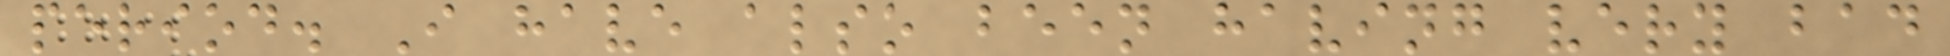period. I have also been having very bad
